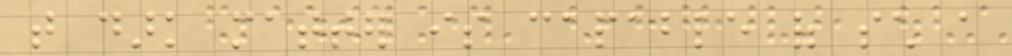that dark matter is capable of such a
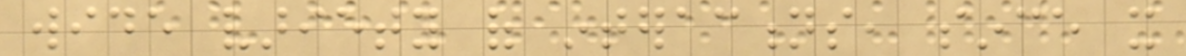wide variety of interactions, since it
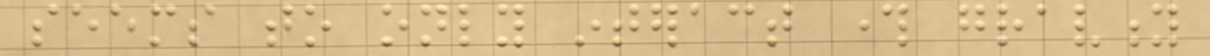seems to only interact through gravity
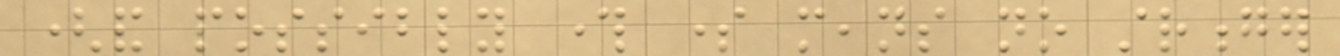(and possibly through some means no stronger
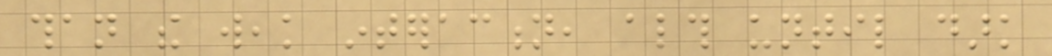than the weak interaction, although until dark
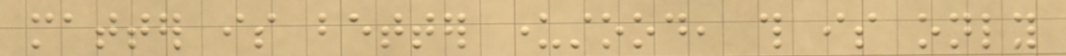matter is better understood, this is only
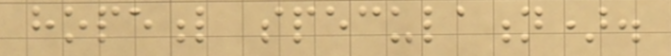hopeful speculation).
